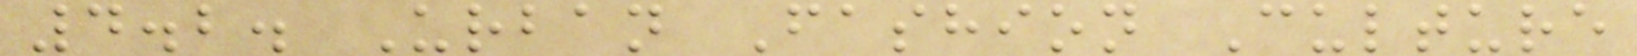4.2. Urban Fashion Culture
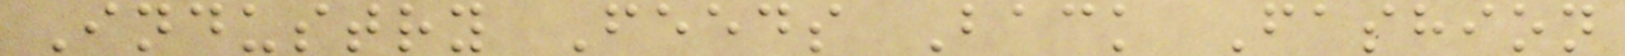Industry Feeds Back Fashion
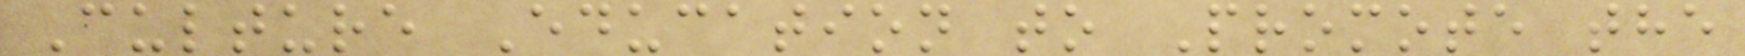Culture Education to Promote the
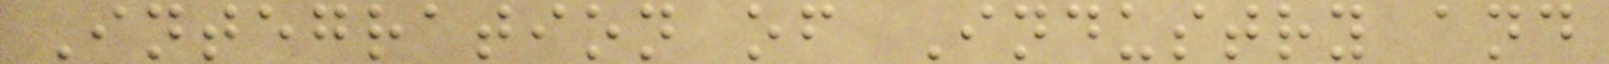Integration of Industry and
